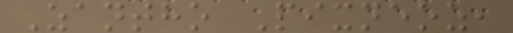Zantho Pixneoz,
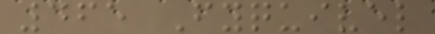465 Fyquivel
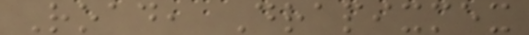Road, Drapixmex
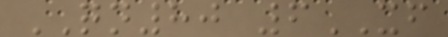QN80 6XF
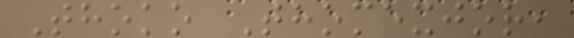Thoko Thomexjor,
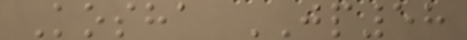Kosha JP58
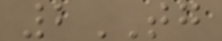2TG
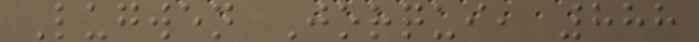Lugwen Jorqui, 888
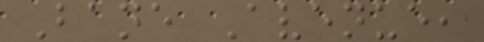Bane Avenue,
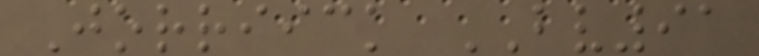Jorriick BV91
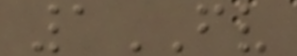1FV
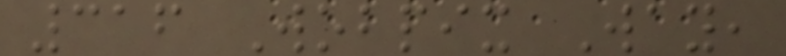316 Wobpix Way,
